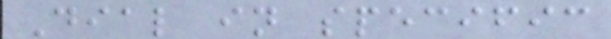Dial in specific
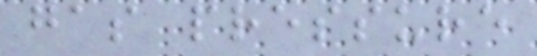gas pressure
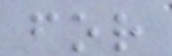for
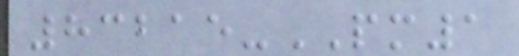83215-PM1
